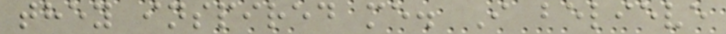they inspired me. I believe
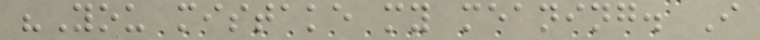"You mistake my meaning. I
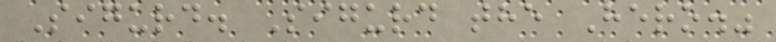Sigurd. Sigurd the Hero."
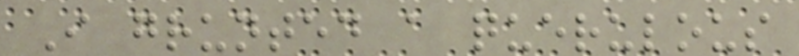I grunted a querulous
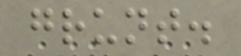grunt.
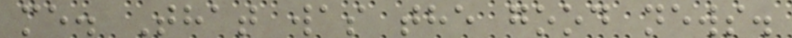me. That was the good news.
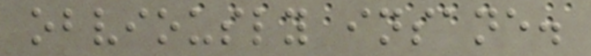obviously insane.
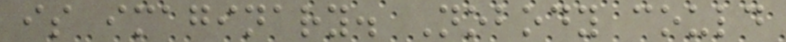is imaginary. Nobody could
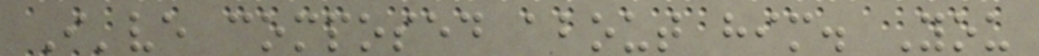I've composed about him. You
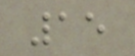15
